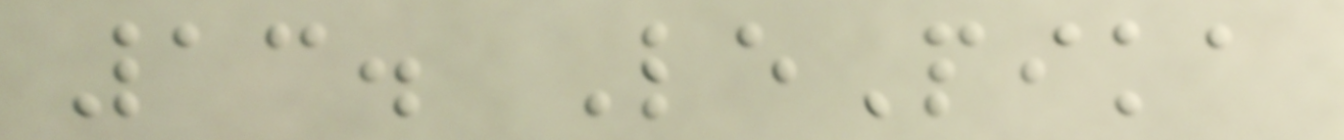13. LePika
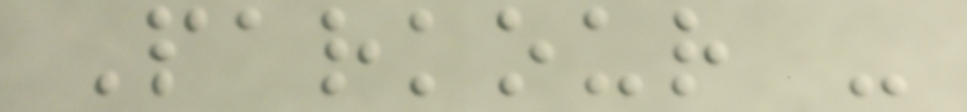Parkour -
